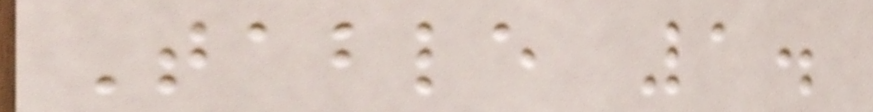Table 1.
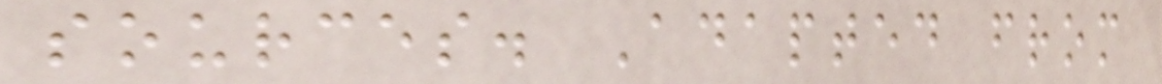sources. Adapted from
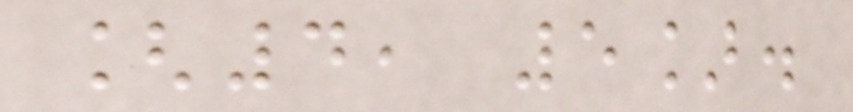[4, 5].
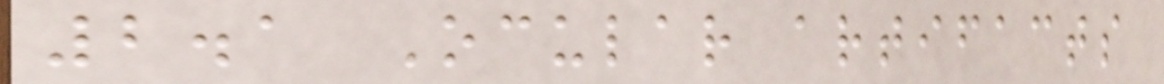2.1 Ocular artifacts
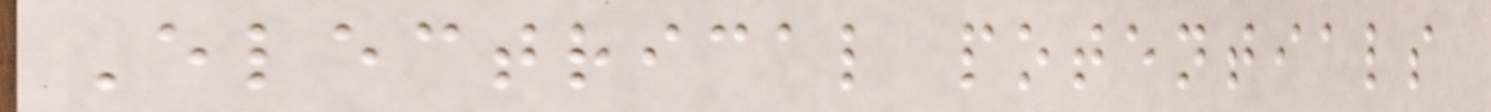Electrical potentials
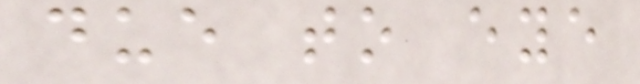due to eye
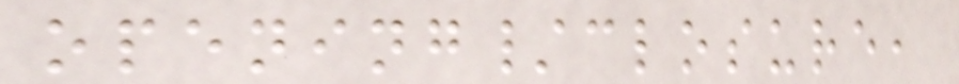opening/closure,
